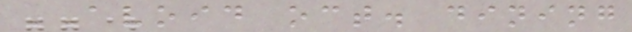AVOID oct. dining
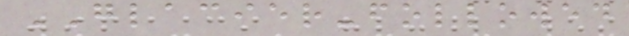GLACIER-followed
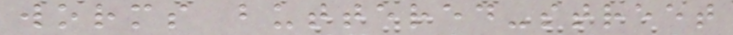worms buttered-street
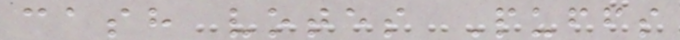cash votes Puffs
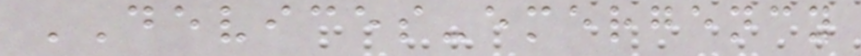DEVICES-emergency
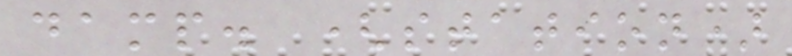damp. (station)
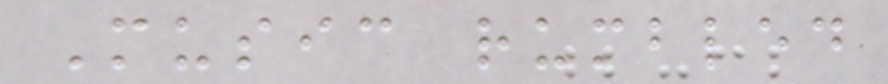Music rumbled
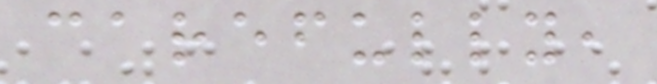carefully,
